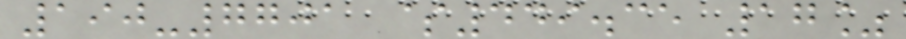190-7701 $449.35 17%
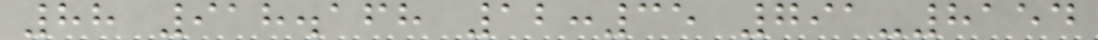88 918.168 12:35 791-8154
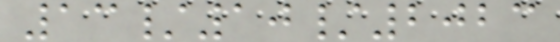13/10/2023
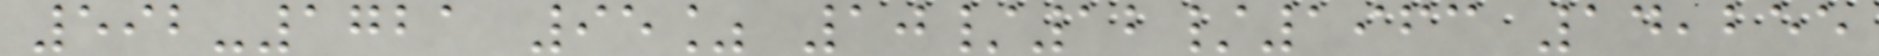592-1721 95% 10/12/1963 14,255
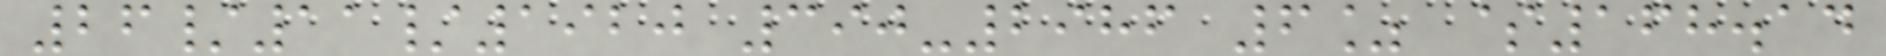26/11/1920 390-2986 6% $168.14
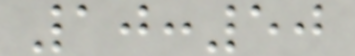10:50
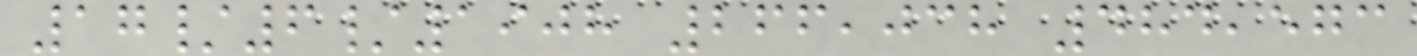17/6/1908 266,038 484,573
